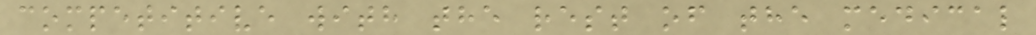competitive with the rest of the medical
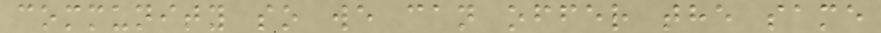community so we can offer the same
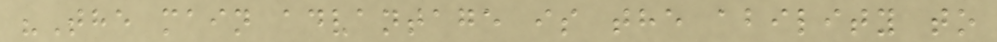"The main advantage is the ability to
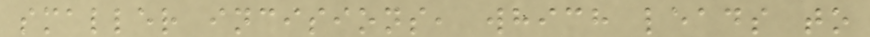smaller incisions, which leads to
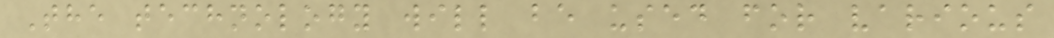The technology will be used for various
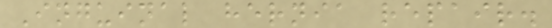Inguinal hernia repair.
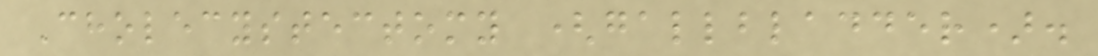Cholecystectomy (gallbladder).
